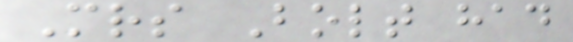Mrs Bolt had
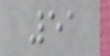51
